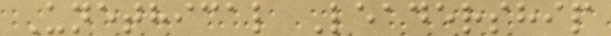Unethical Leadership
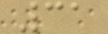31
